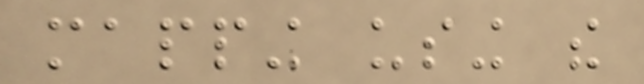mapping using the
